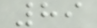89
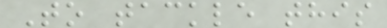To tackle this
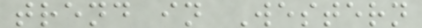trend in Western
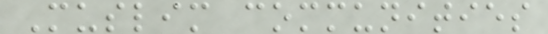Muslim communities
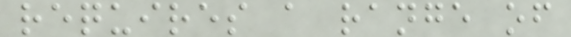requires a range of
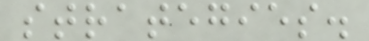strategies.
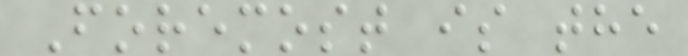Foremost is the
